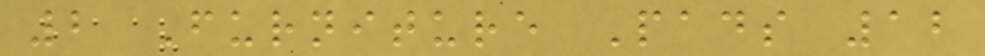2 Furniture Pads 12
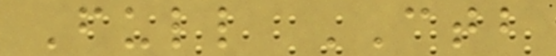Full CTB
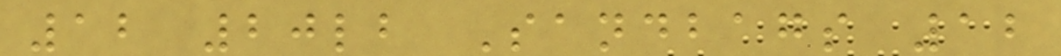12 20lb Sandbags 12
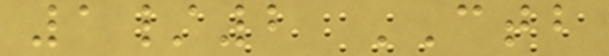1/2 CTB
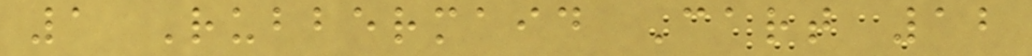1 Rubbermaid Cart 12
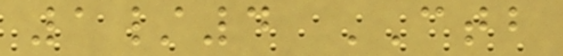1/4 CTB
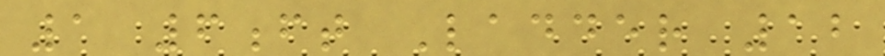1 6ft Ladder 12
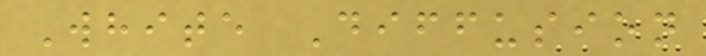White Diffusion
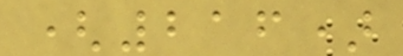(216)
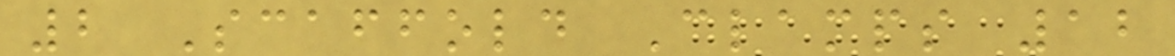2 Scaffold Clamps 12
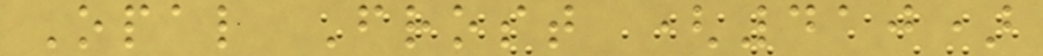Opal Frost (410)
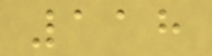118
